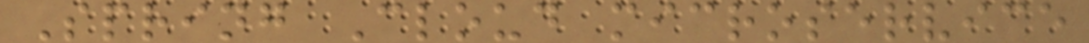Spring Cloud microservice
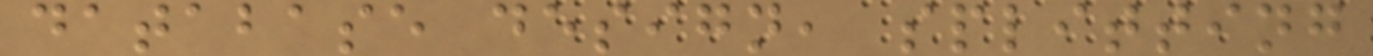database design, splitting
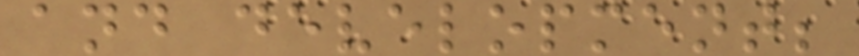and development;
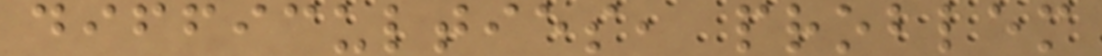difficulties, problem
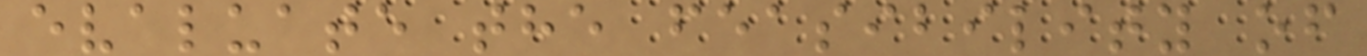evaluate the feasibility of
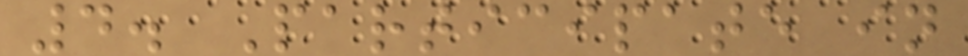4. Participate in
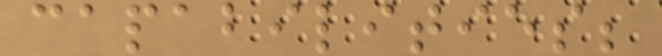capabilities;
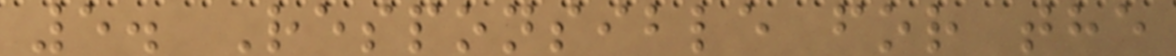5. Responsible for the
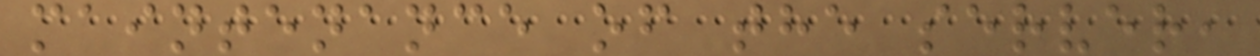maintenance of the server,
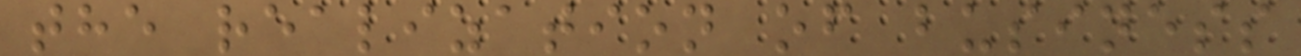the realization of business
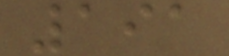191
